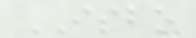ISBO
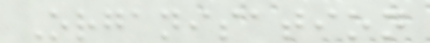Organisation
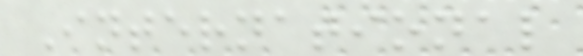International
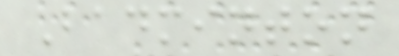Badminton
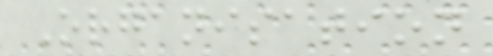Organisation
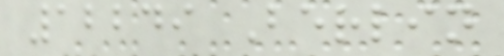12249 Berlin
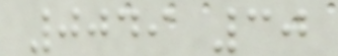0049 30
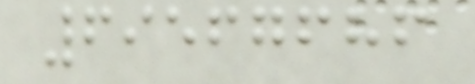69567686
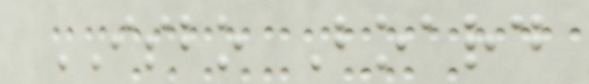ISBO Board
